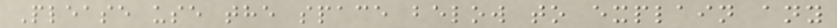Please use the space below to explain any
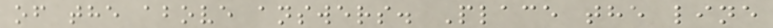of the above answers. Place the line
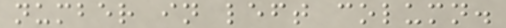number in left column.
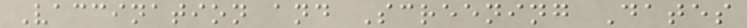Vaccination and Screening Dates
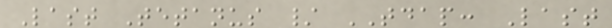Last Tetanus / TDAP: Last
